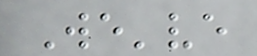We've
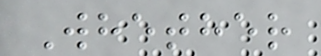Whether
